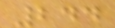244
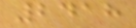2418
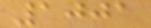1001
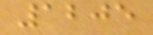1205
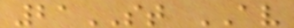21ST AV
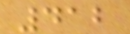412
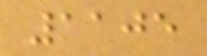1105
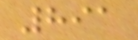891
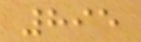895
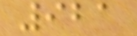921
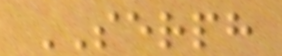SERPH
